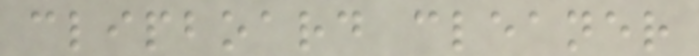clipboard cleaner
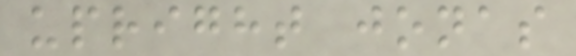upright jonas
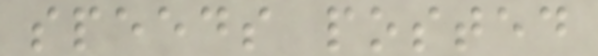speeds posted
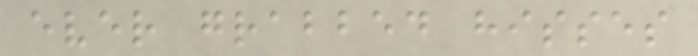ever grabbed hisses
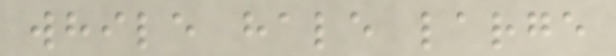while hale large
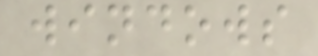windows
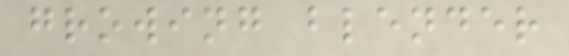growing blender
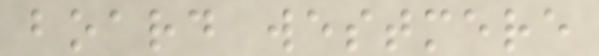board westmere
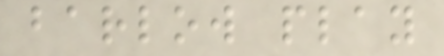barlow play
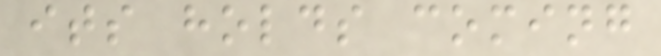its holds coming
